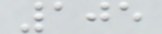105
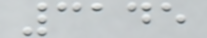3145
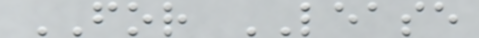FOR LEASE
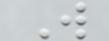W
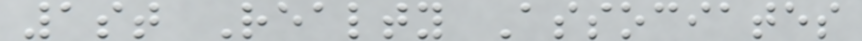1st Realty Associates
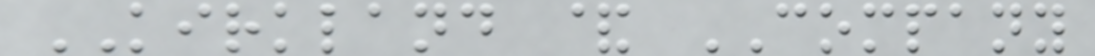KIRKLAND & COMPANY
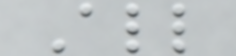All
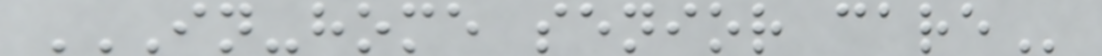IN-HOME SENIOR CARE
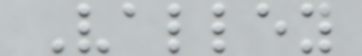Valley
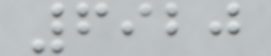6920
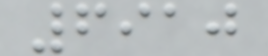6910
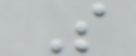S
